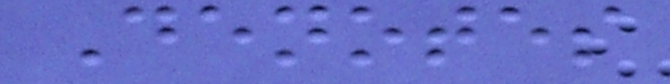Denotes
